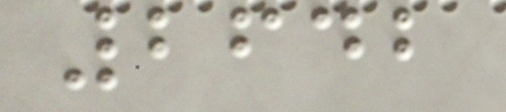2642
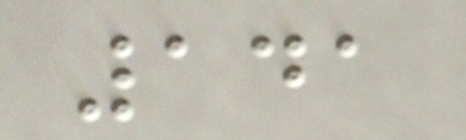141
